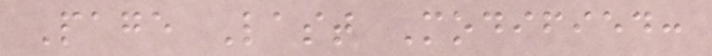Page Last Modified:
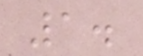1.
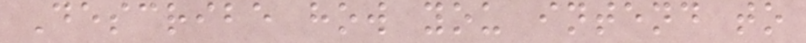Describe how you intend to
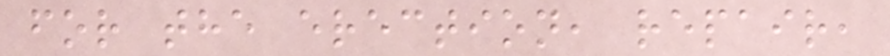for the erection, repair,
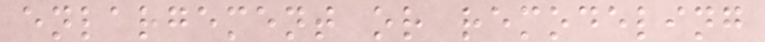enlargement or remodeling
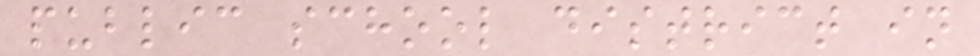public school district in
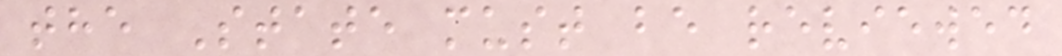the State must be reviewed
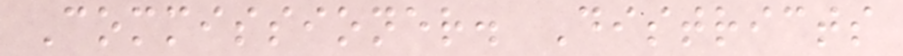Commissioner. Districts
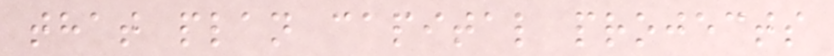that plan capital projects
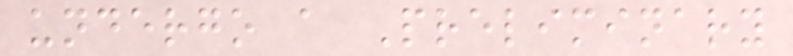undergo a Preliminary
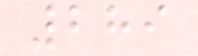289
